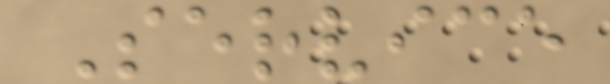Service
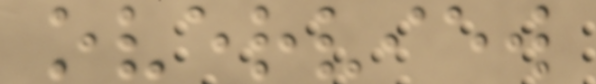overview
